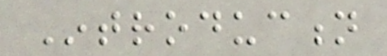Introduction
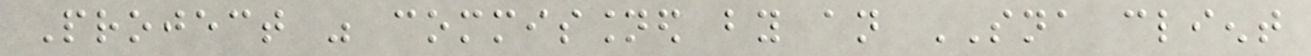Project was commissioned by an SNA client
